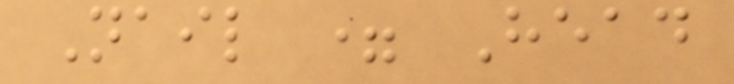Nail = Head
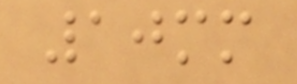10mm
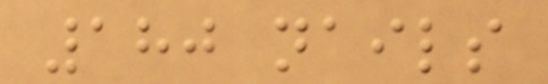180 nails
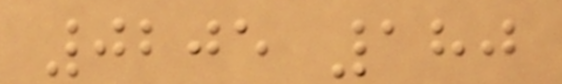0205 180
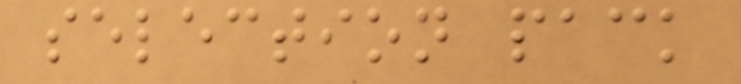selection pack
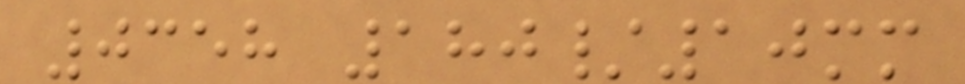0358 180/10mm
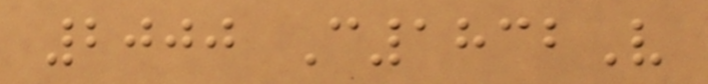2000 C1832V
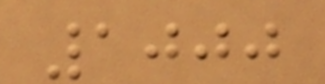1000
